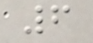6
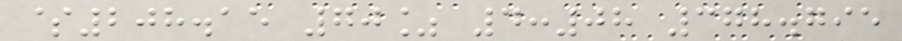$208.15 70% 4:08 378.795
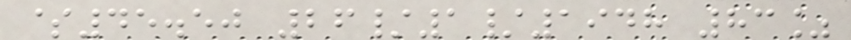$45.50 26/1/1948 83%
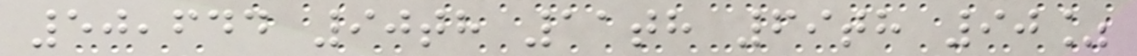50,644 90th 11th 69th 90%
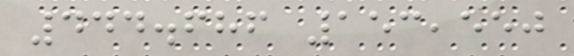444.686 153,550
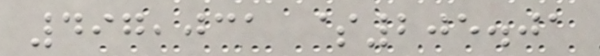497,031 $205.01
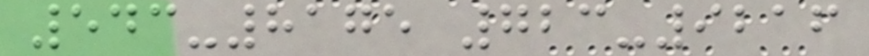543-8175 723-9216
